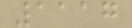1117
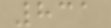831
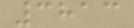3813
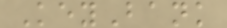KeyBank
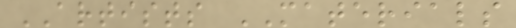ARTISTS MATERIALS
